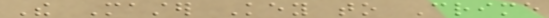The Master Key to Crime
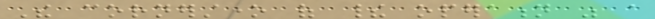The cornerstone of their operation was a
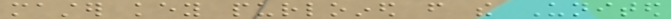master key purloined from the United
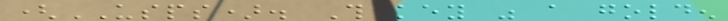(USPS). This key was a golden
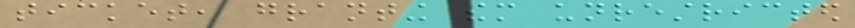ticket, granting them unrestricted
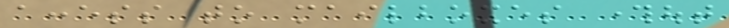access to mailboxes throughout
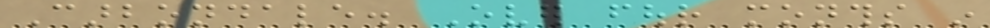Carbondale. Over four months in
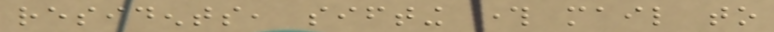residents, sifting through mail to
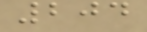204
